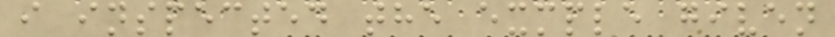i inspected the exmple given
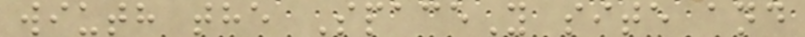wiuth the SpaceY site and
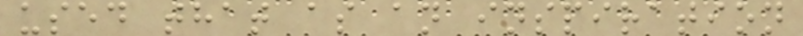used that as an inspiration
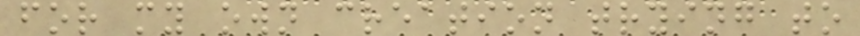for my own creation trying to
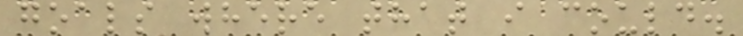goals where that i could.
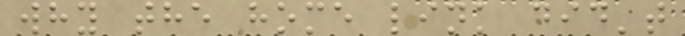why the home link did't
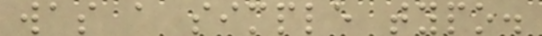was a simple typo.
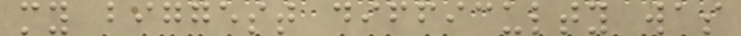my biggest difficulty was
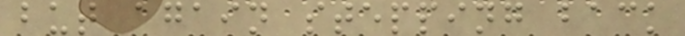but again stepping back
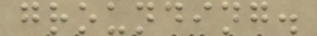grounding.
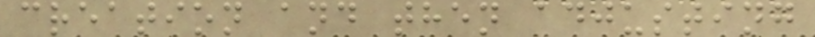creation and then adjusting
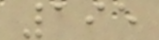195
